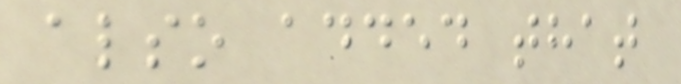also added that
